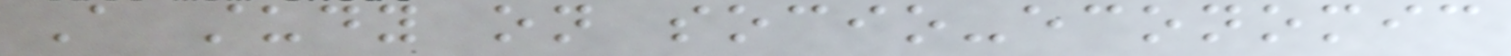A study on socio-economic
